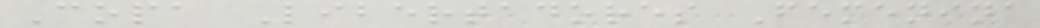Copa Libertadores Femenina
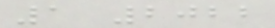1 2022
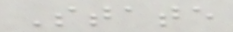State
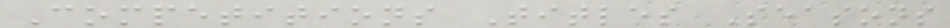Competitions Titles Seasons
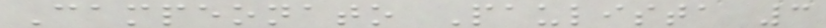Campeonato Paulista 3
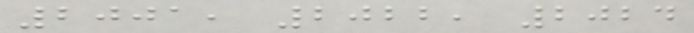2001, 2022, 2024
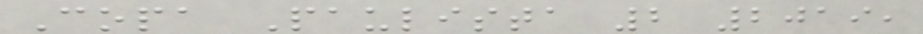Copa Paulista 2 2019,
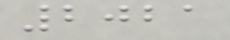2021
